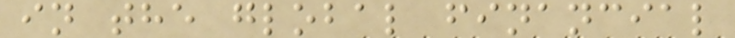in the global financial
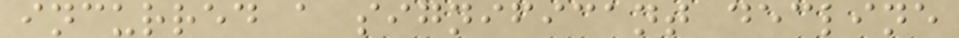incurred a significant decline
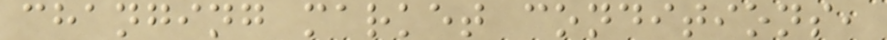changing market conditions,
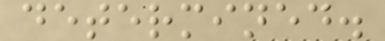determined.
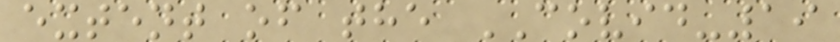extent of the COVID-19
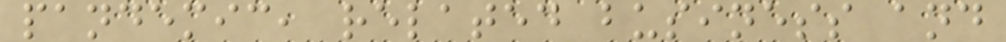pandemic, related business and
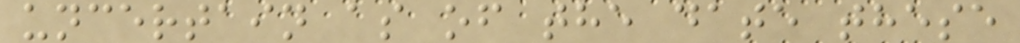uncertain as of the date these
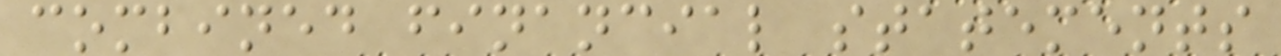combined financial statements
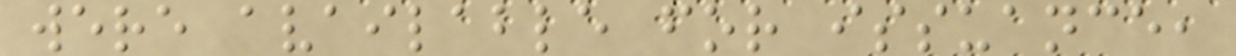were available for issuance,
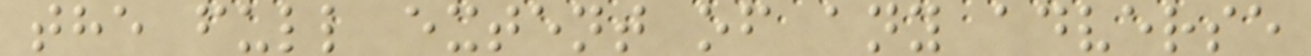the full extent of any adverse
